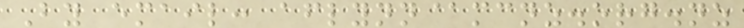By email: aflynn@mcnz.org.nz
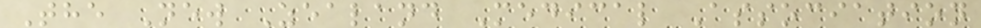The New Zealand Medical Association
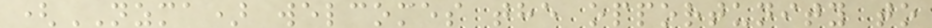(NZMA) welcomes the opportunity to
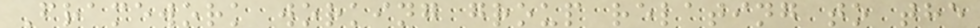Framework working group relating to the
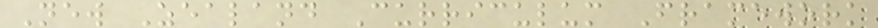New Zealand Curriculum Framework
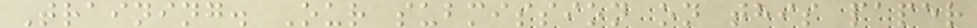Training. Our submission on this paper
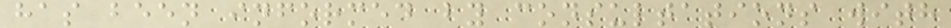has been informed by consultations with
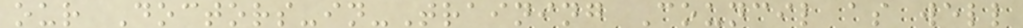our Doctors-in-Training Council as well
